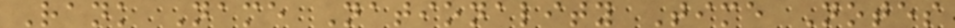Rank Name Nationality Time Notes
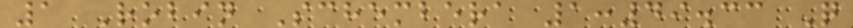1 Robin Schembera 1:49.33 Q
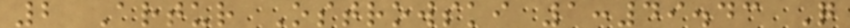2 Artur Ostrowski 1:49.43 Q
